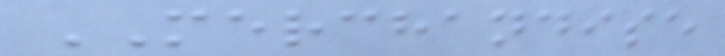MERCHANDISE
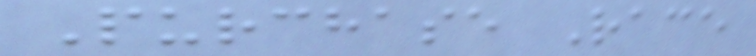Purchase Race
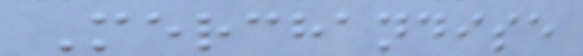Merchandise
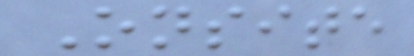Onsite
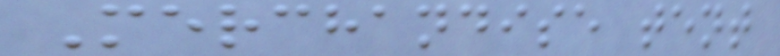Merchandise tent
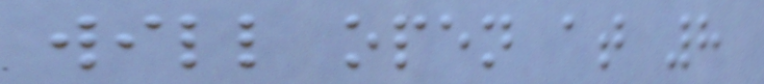will open at 8
